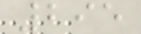295
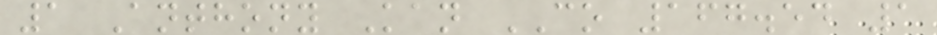1 Anthony Kan CO 167.54 1
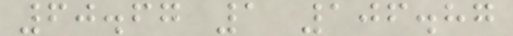60.67 1 106.87
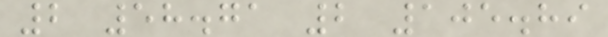2 58.71 2 105.89
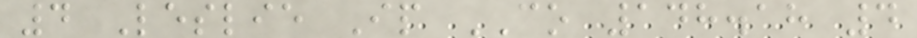4 Leslie Ip CO 148.18 4
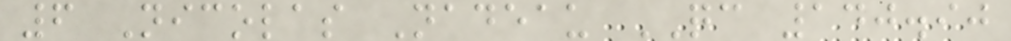6 Nicolas Nadeau QC 140.90
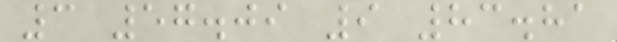3 57.09 9 83.81
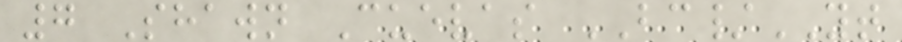7 Shawn Cuevas BC/YT
